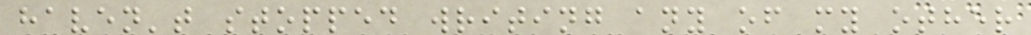haven't stopped writing any of my other
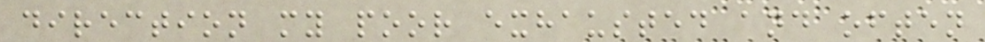direction my poor exhausted and often
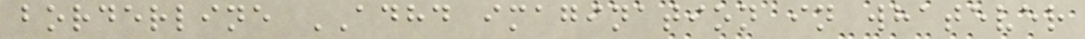borderline ADHD imagination in whatever
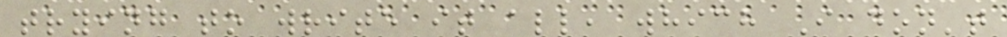trying to write it all, which I don't
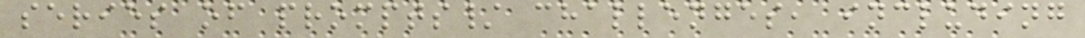series of prompts/ challenges, including
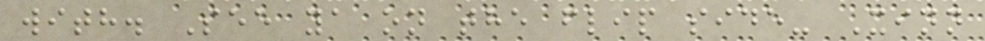with. See ya on the flip side- Xinn
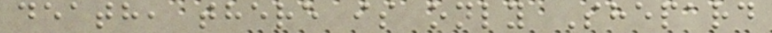death, there is only Shepard
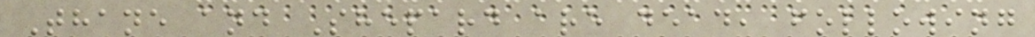Thane and Shepard are dead, following
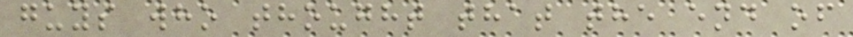guys who thought that the end of
